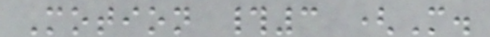Motion #3 (M.
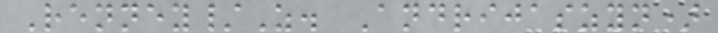Renney/Z. Andrijaszyn)
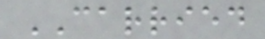CARRIED
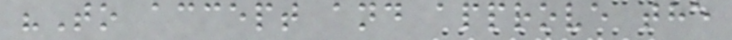"To accept and approve the
